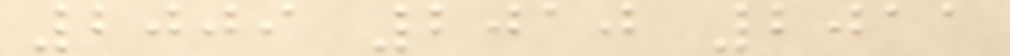2009 2010 2011
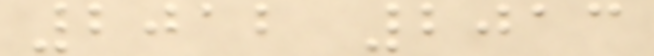2012 2013
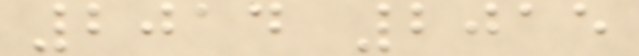2014 2015
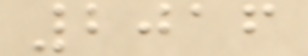2016
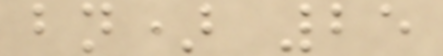bn) 25
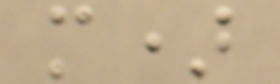m)
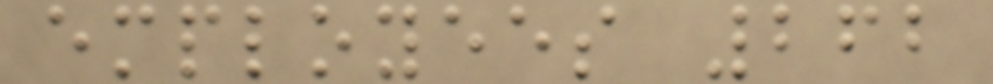employees 262
